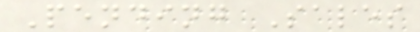Pending Sales
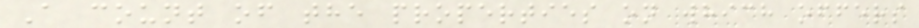A count of the properties on which offers
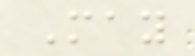May
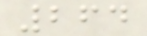264
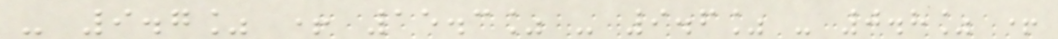- 9.7% + 15.3% - 9.6% - 0.8% +
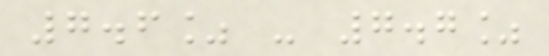7.6% - 7.7%
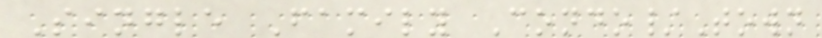Single Family Condo/Town
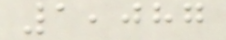1,087
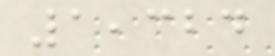1,324
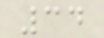34
